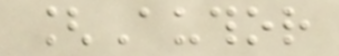[Author
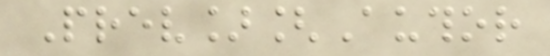Prev][Author
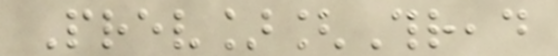Prev][Thread
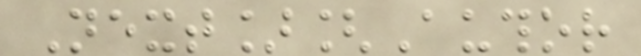Next][Author
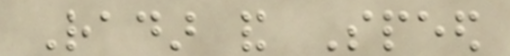Radar and Speed
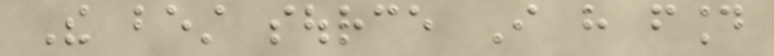The best source I have found
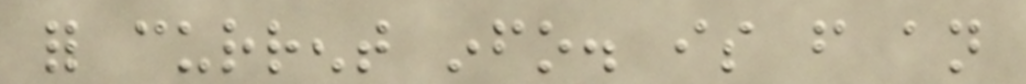for current info. is from an
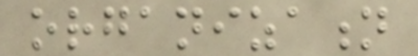organization
